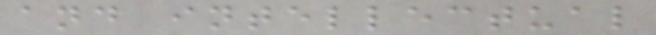and intellectual
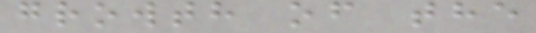growth of the
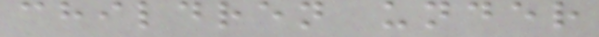children under
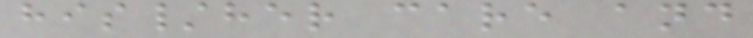his/her care and
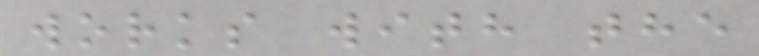works with the
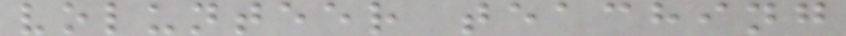volunteer teaching
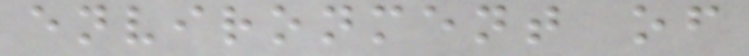environment of
